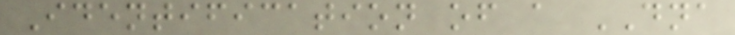Identification of a DNA
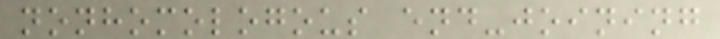nonhomologous end-joining
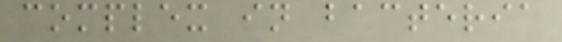complex in bacteria
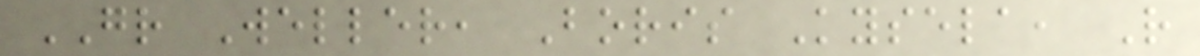GR Weller, Boris Kysela, R
